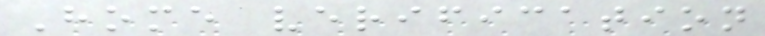Home verification
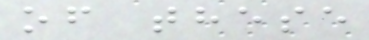of these
